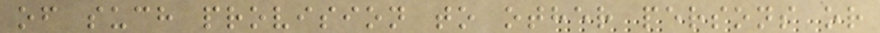of such provision to other persons or
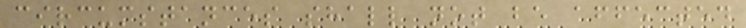circumstances shall not be affected
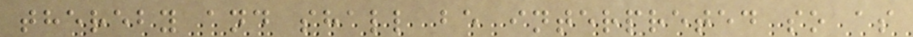thereby and shall be interpreted so as
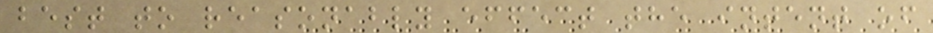best to reasonably effect the intent of
